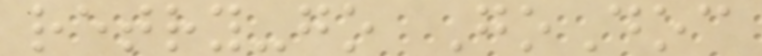retry-go GoDoc
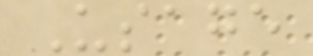Usage
